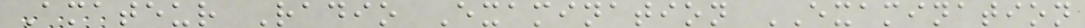Amateur Radio Examination EXAMINATION
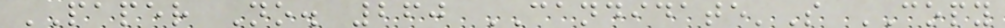PAPER No. 260 CANDIDATE'S COPY
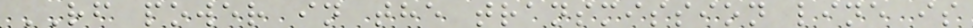RF power in the transmission line is
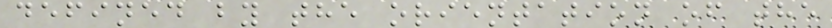defined by the orientation of the
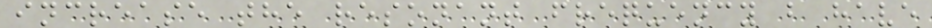increase the resonant frequency b have
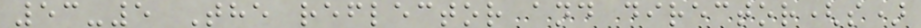53-5 The reflector and director(s)
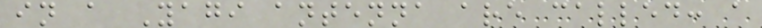in a Yagi antenna are called: a
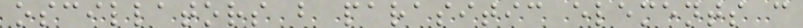oscillators b parasitic elements c
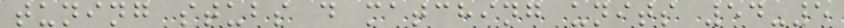tuning stubs d matching units 54-5
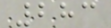283
